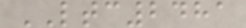LTC2481
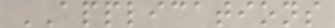APPLICATIONS
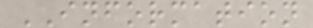INFORMATION
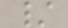/
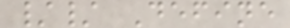// Define
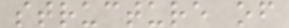structure of
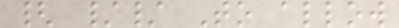{ // To allow
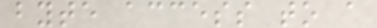byte access to a
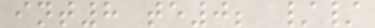int8 te0; //
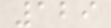129
